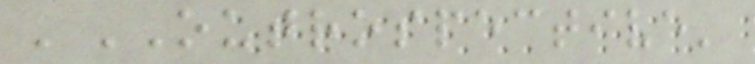'OUTROSPECTIVE'
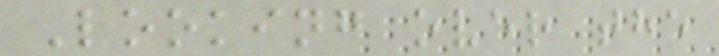Looking over the
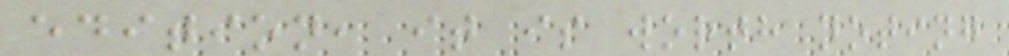edition, it is worth noting
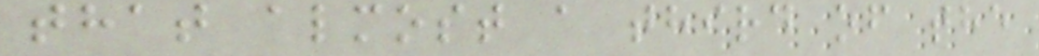that almost a third of the
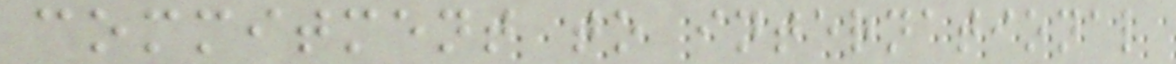commitment to international
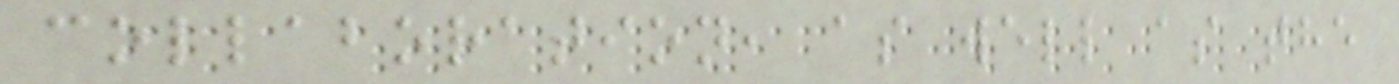collaboration, as well as the
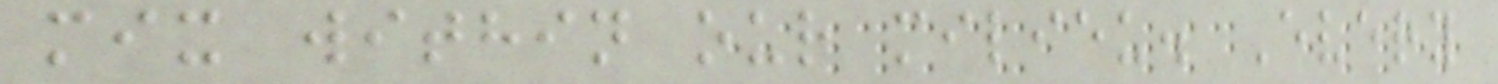mix within our milieu. Every
